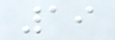19
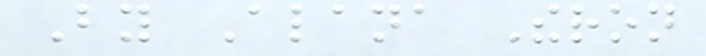By Alana Theron
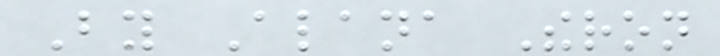By Alana Theron
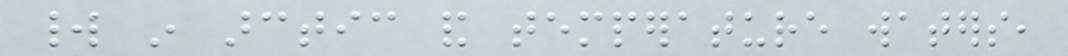world in arctic and temperature waters,
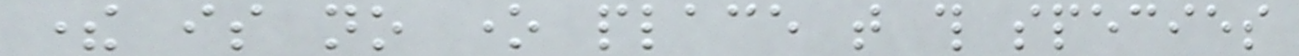there is no one place that this species
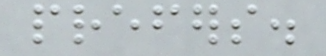prefers.
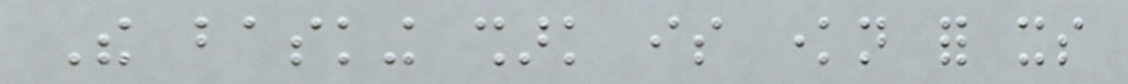The basking shark is known for its
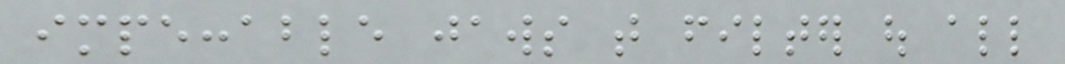impeccable jaws that filter out all
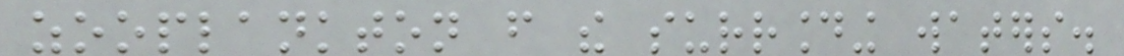zooplankton from the surrounding waters.
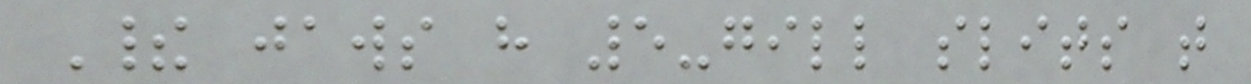Their jaws have 5-gill slits that
